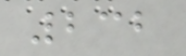232
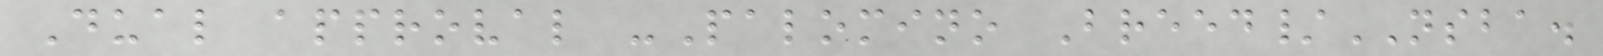Dual approval -Palomino Breed/NSBA.
